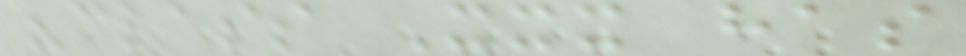"class Xxx has
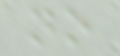no
